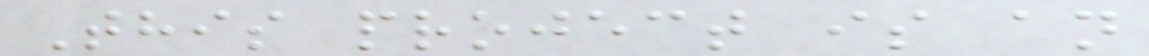This project is an
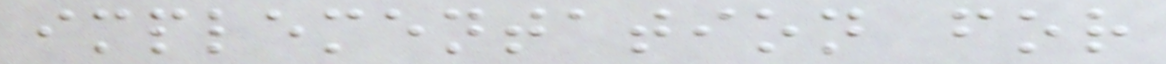implementation for
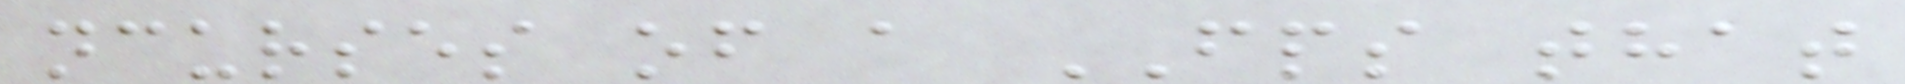ncurses of a FPS that
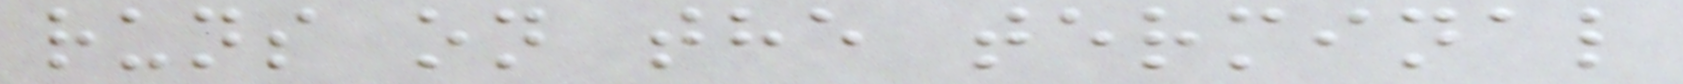runs on the terminal
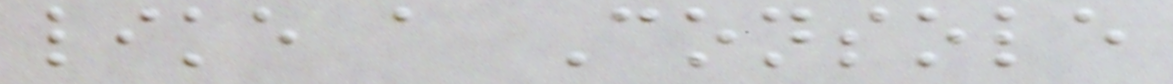like a Console
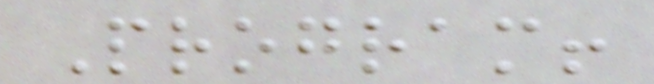Program!
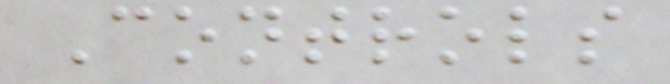Controls
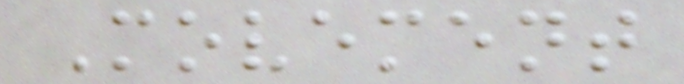Movement
